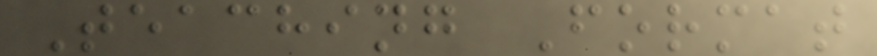Teaching Format
